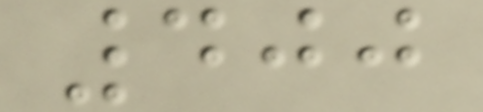400
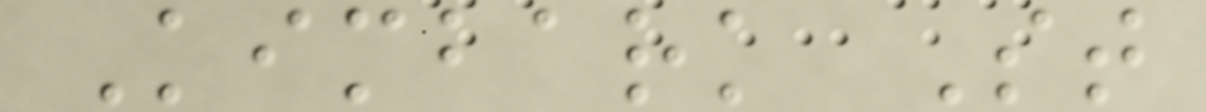Kimbark St
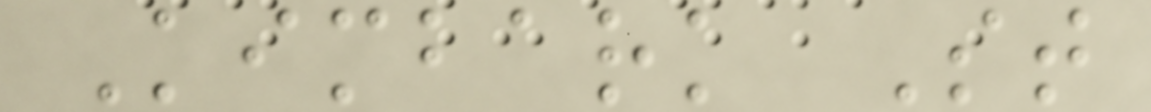Kimbark St
